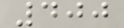400
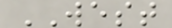WEST
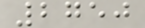2750
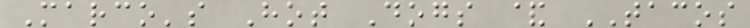Marco's Hot Dogs & TACOS
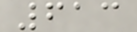613
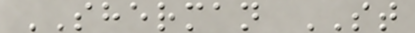SHERMAN ST
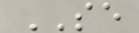SE
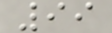99
